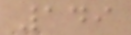149
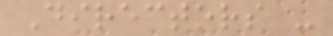Directors -
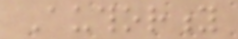Authority
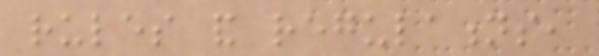rules and regulations,
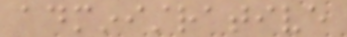administrative
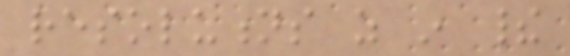resolutions as in their
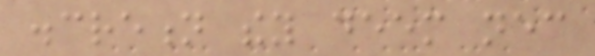discretion they deem necessary
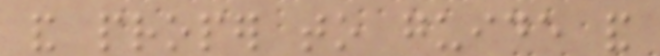and proper to guide and
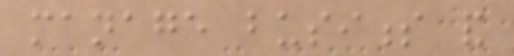manage business and
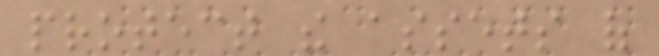protect the assets of
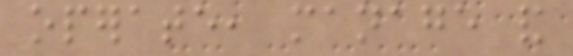operate, manage and
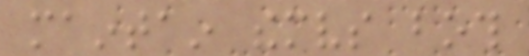maintain themselves both
